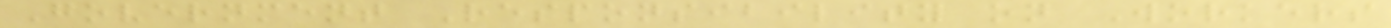Government Responsibility on Workers
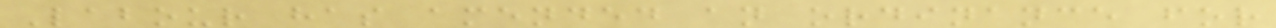Labour has amended an ordinance for
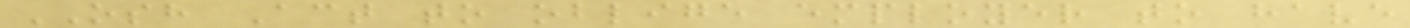OSH Act to oblige employer to have
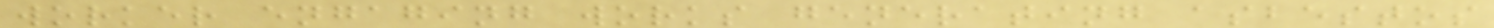worker engaging works generating asbestos
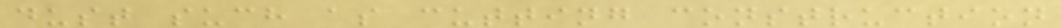dust such as cutting construction
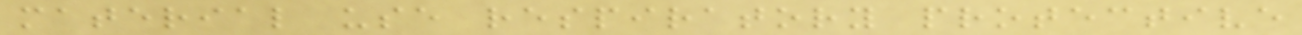material use respiratory protective
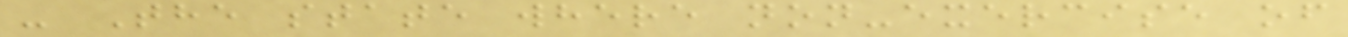- The state where non-exercise of
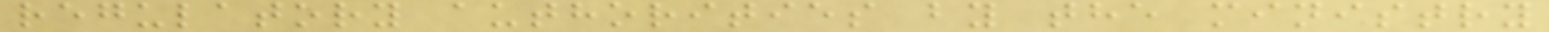regulatory authorities by the ministry
